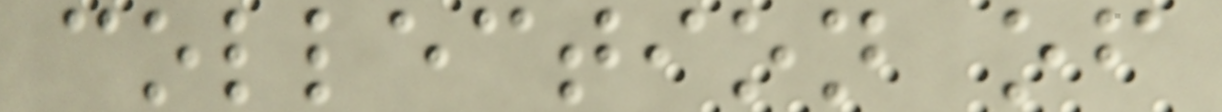collection of
